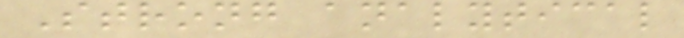Strong analytical
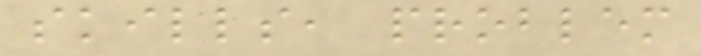skills, problem
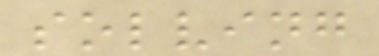solving
